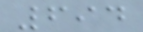694
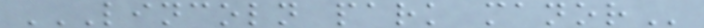LINCOLN PARK MANOR
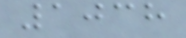1038
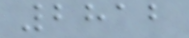2812
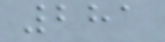281
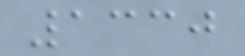1330
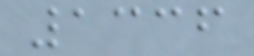1336
